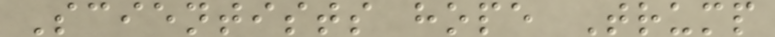Scientists hope Trump
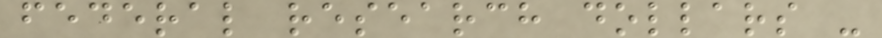federal research dollars -
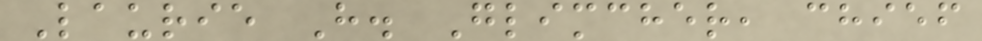Laurie H. Glimcher, chief
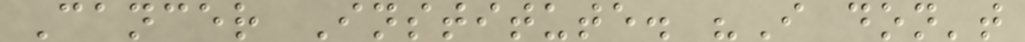Cancer Institute. "I don't
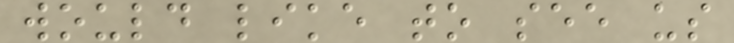would like to see us
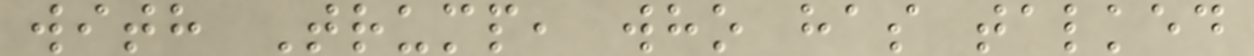with Trump, who has talked
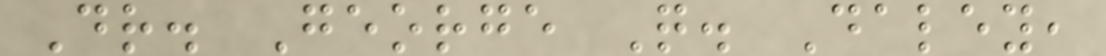Dr. George Q. Daley,
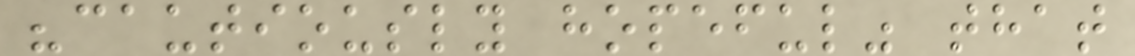"cautiously hopeful" that
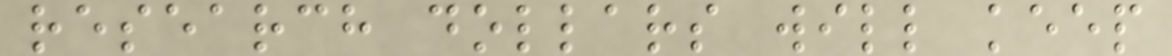research dollars will keep
